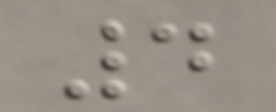4
